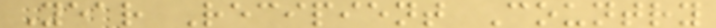Year Recipient Country
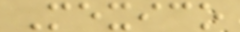Mexico
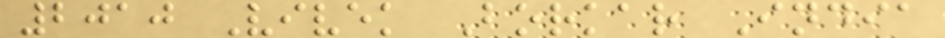2010 Vivek Borkar India
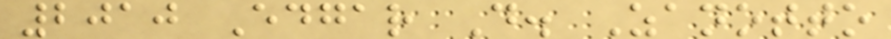2010 Edgar D. Zanotto
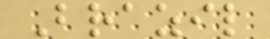Brazil
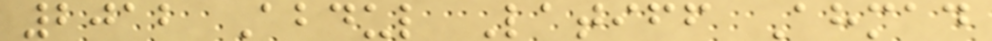2012 Abdul Latiff Ahmad
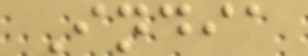India
